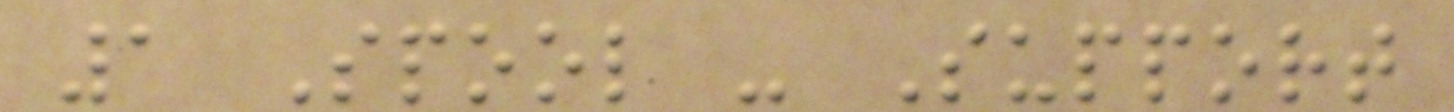1 Spool - Support
